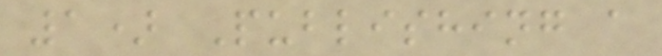1) Publishing a
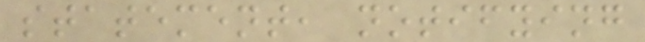statement, notifying
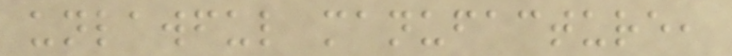unlawful manufacture,
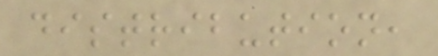distribution,
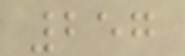257
